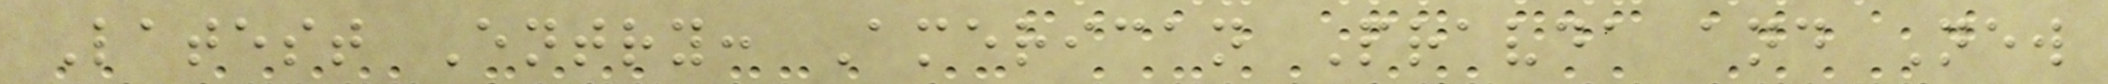Latest Entry: American Pravda and New
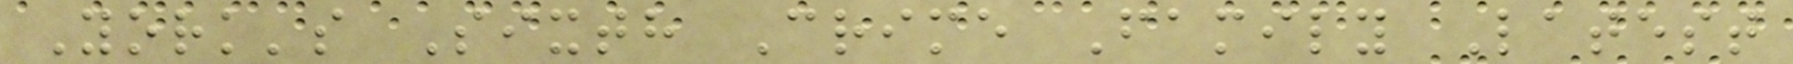York's Sixth Crime Family Latest
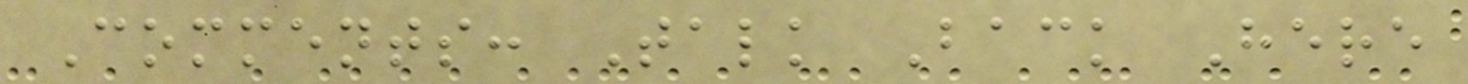Comments: Talk Back Here
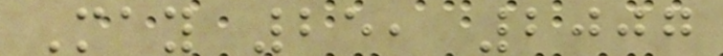May 25, 2007
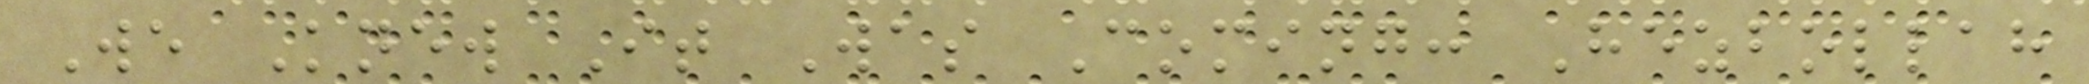We Knew It Was Coming: Hezbollah
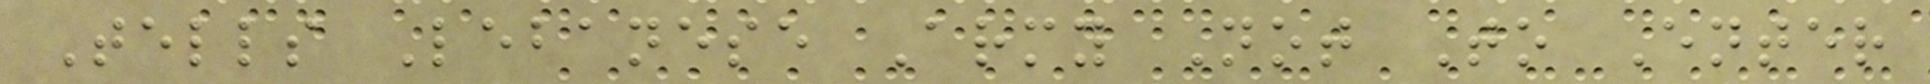Tells Lebanese Army Not To Enter
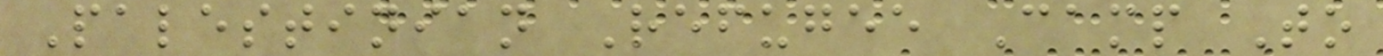Palestinian Refugee Camp To
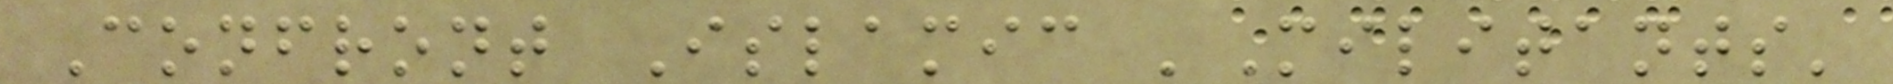Confront Islamic 'Militants'
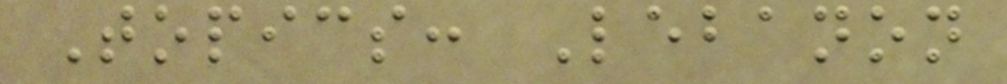Topics: Lebanon
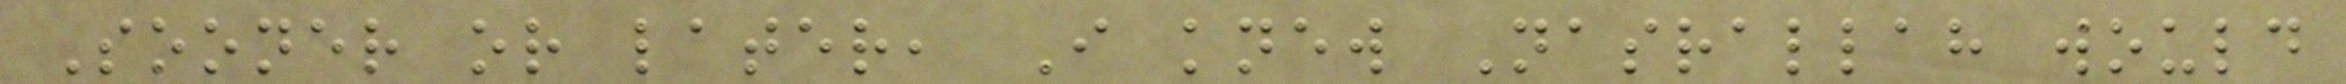Sooner or later, I knew Nasrallah would
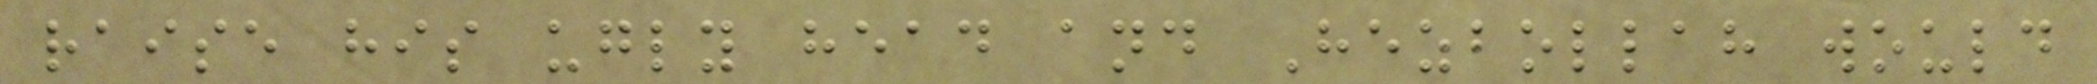raise his ugly head and Hezbollah would
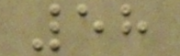58
